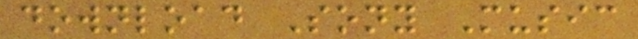download Sony Music
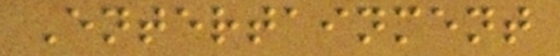Entertainment
